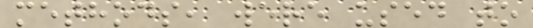methods, were used to
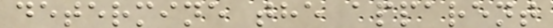determine the apparent
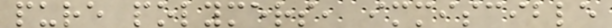pure polymers, immiscible
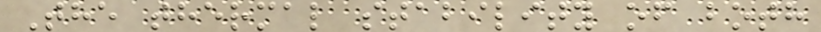The thermal stability of both
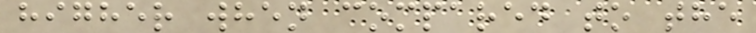higher when compared to the
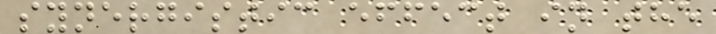synergistic effect in the
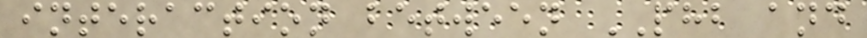interaction between PHB and
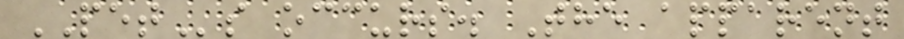PETs occurs. The apparent
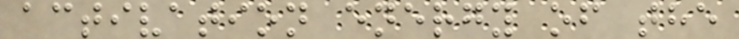activation energy of the
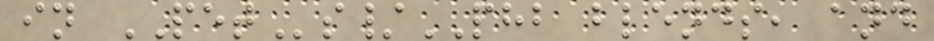in PETs/PHB blends, and
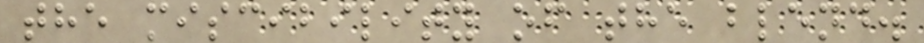the miscibility of the blend.
